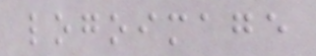logoimage
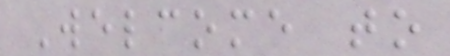Welcome to
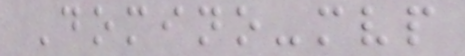Domino-mvp
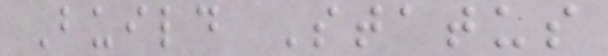Build Status
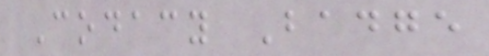Codacy Badge
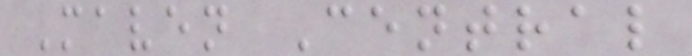Maven Central
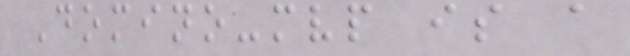Domino-mvp is a
